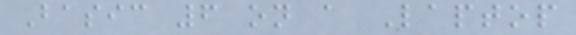Basic 6 on a Laptop
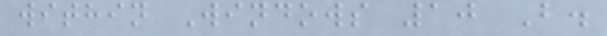within Windows 10 B.
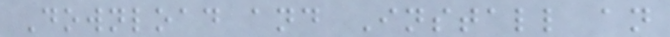Download and Install an
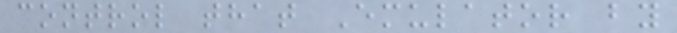control that Emulator by
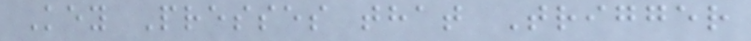Key Presses that Trigger
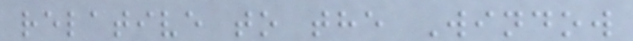relative to the Window
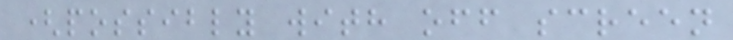(possibly with off screen
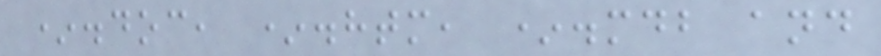*.doc, *.htm, *.mdb and
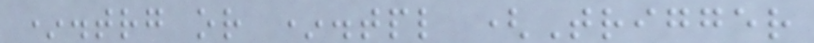*.trg or *.tpl (Trigger
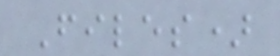Files)
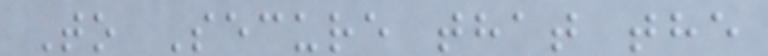To Secure that the
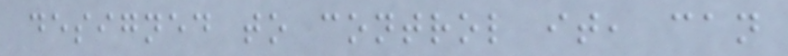designed to control it, can
